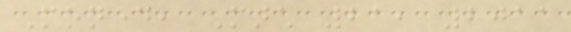Monday, March 21, 2011
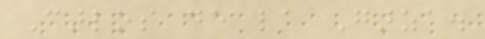Carlos de la Garza.
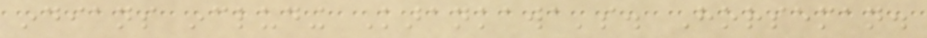indians including Karankawa's. Horseman.
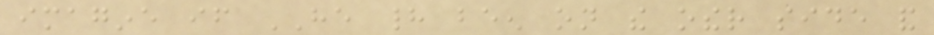imagine if HE had been on the other side and
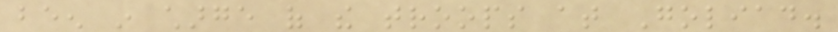been in charge of the troops at Goliad.
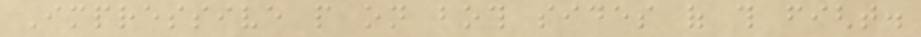Impressive people on both sides of this fight.
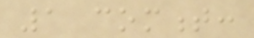1 comment:
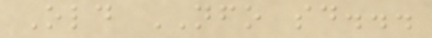Old NFO said...
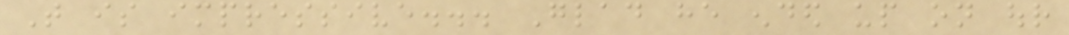That is impressive... Glad he ended up on our
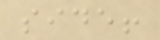side!
